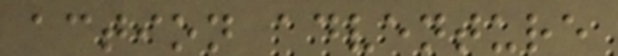action adventure
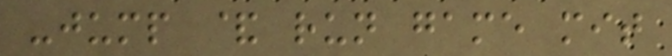-jump & run game mit
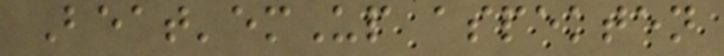Beat'emUp aspekten
